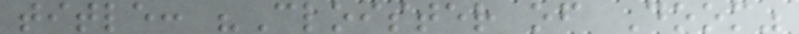title: "Cloister of Doom"
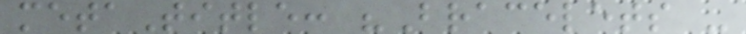metaTitle: "Bracelets -
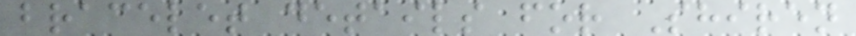bracelet details for Shiren
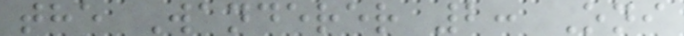the Wanderer 2: Oni
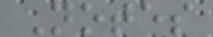Notes
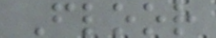Floor
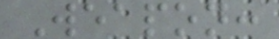Weapon:
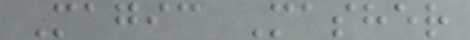Magic Masher
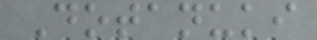Dotanuki
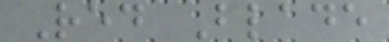Red Blade
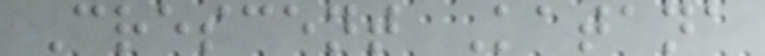Crescent Katana
